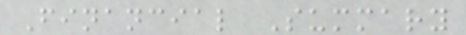Financial Summary
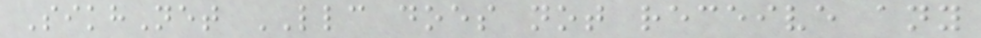SikhNet LLC does not receive any
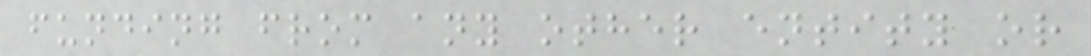funding from any other entity or
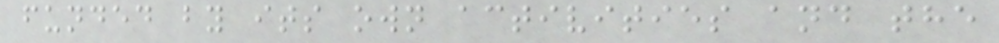funded by its own activities and the
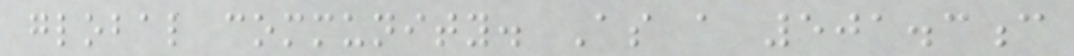global community. As a 501.3c
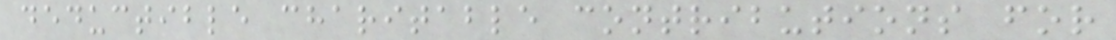deductible charitable contributions for
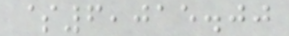$6,015.00
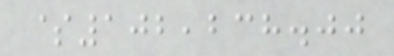$102,238.00
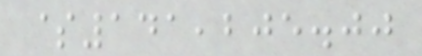$141,205.00
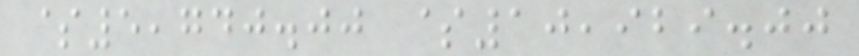$5,740.00 $10,929.00
